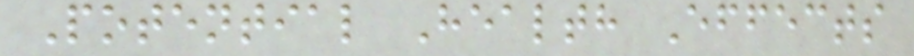Potential Health Effects
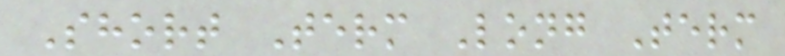Short Term Long Term
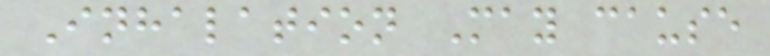Inhalation May cause
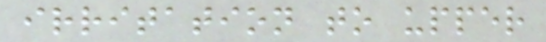irritation to upper
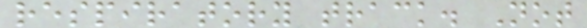respiratory track. Not
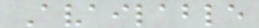Available
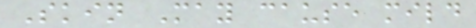Skin May cause mild
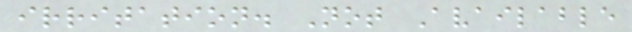irritation. Not Available
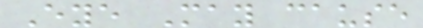Eye May cause
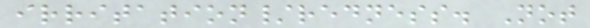irritation/redness. Not
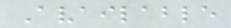Available
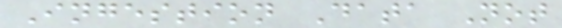Ingestion Data Not
